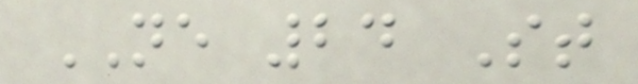NE 24 St
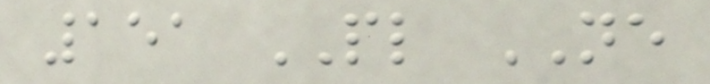151 PL NE
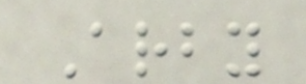Arby
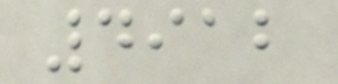4912
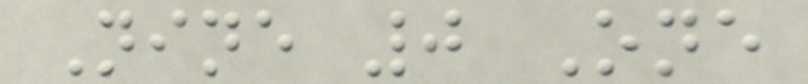Nine 0 One
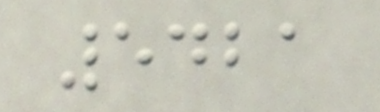5421
